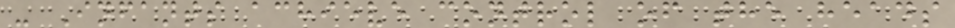- Infants achieve control of the heads
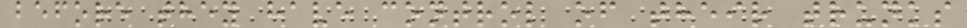before they have control of their trunks
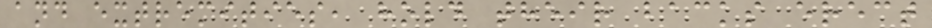and extremities, hold their backs erect
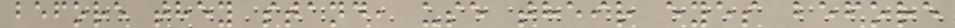before they stand, use their eyes before
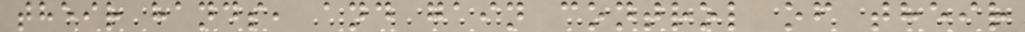their hands, and gain control of their
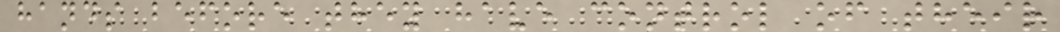hands before they have control of their
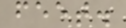feet.
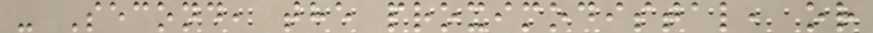- Second, the proximodistal, or
